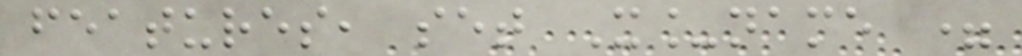features, set X_name =
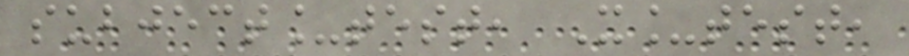subject_test, X_test,
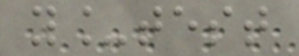y_test
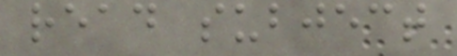read subject
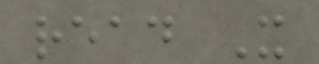read X
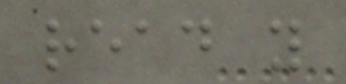read y
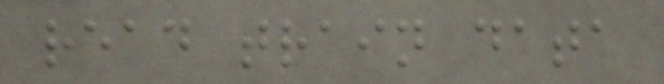read train data
